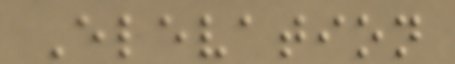Elevation
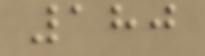180
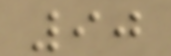90
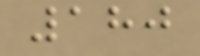180
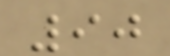90
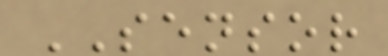SENSOR
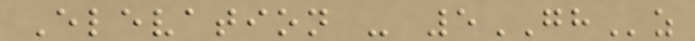Elevation - 5GHz
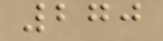270
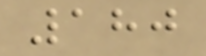180
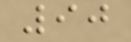90
